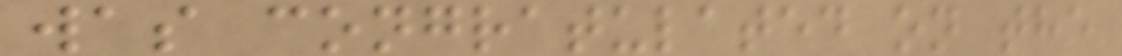was congratulated on the
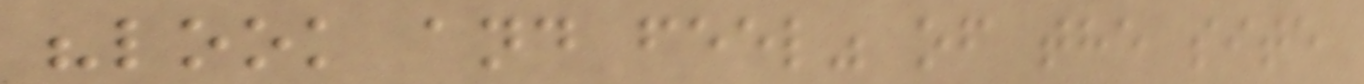"look and feel" of the site
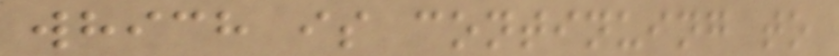which is continuing to
